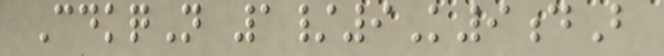CdkqN 1/9K9dB
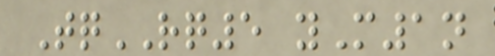TqRQ5 yM1n
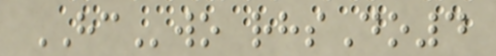HCwo rhsDo4
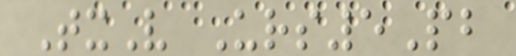TxV Urs5Pb
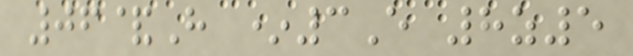06&H *3E 8z5
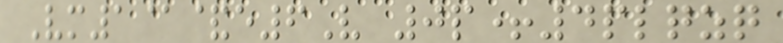Vm1@&e6V 0p+4plqzq
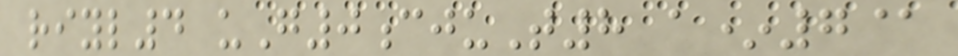riyl4 uG0cjuT8 a*7@
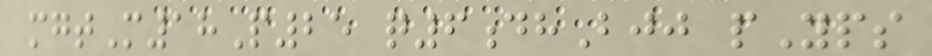mgtM18P25 q6dhBjj pYps
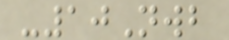-10Nwb
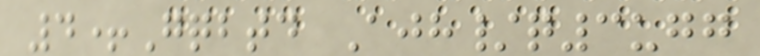4+Gqbtd Ajh/q3ugg
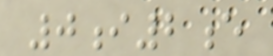0i2e
